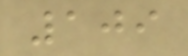109
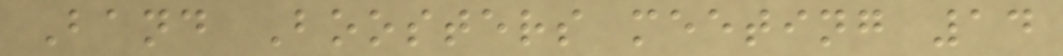Band Boosters meeting 14
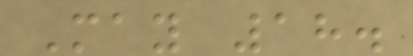May 18.
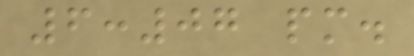6:07 pm.
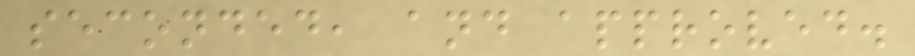seconded, and approved.
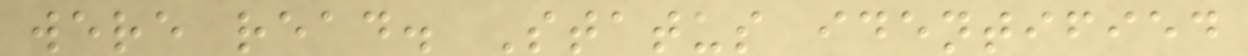were read. Status identified
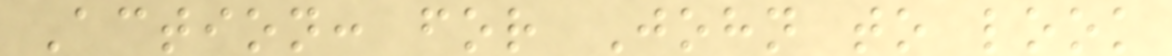Action: for John to look
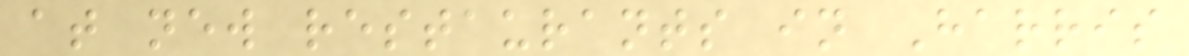at new restaurants in Harris
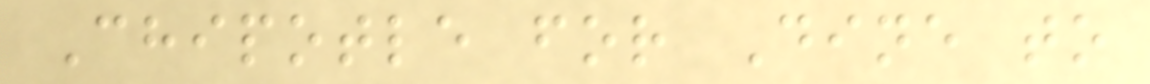Chipotle for Dine to
